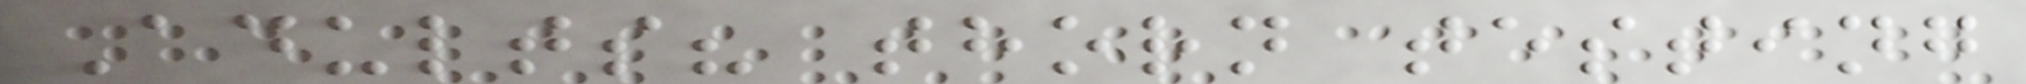Adults? thorn testing
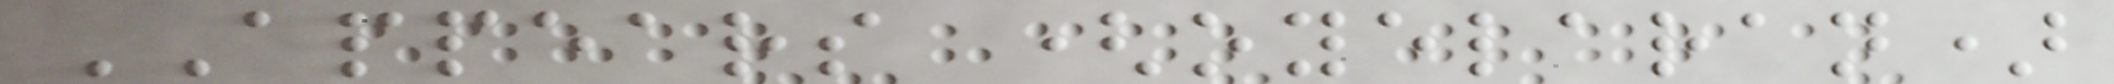APPEARS (oyelaran)
